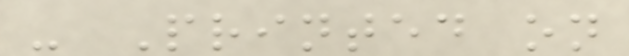- Printed on
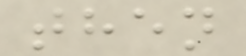then
